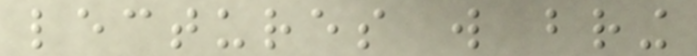lectures will bring
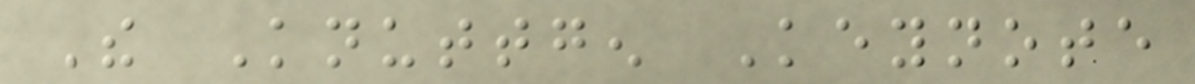The Knuttgen Keynote
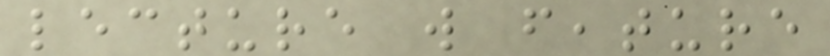lecture will feature
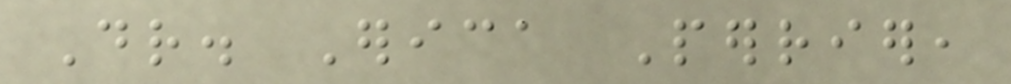Dr. Erica Perrier,
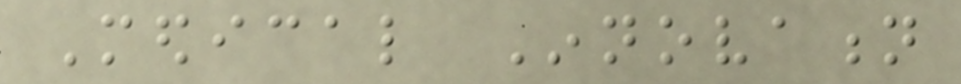Medical Innovation
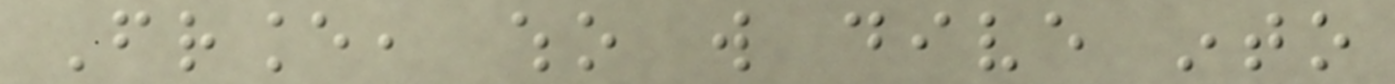France, who will dive into
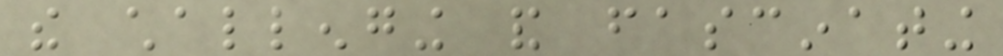the challenging and fascinating
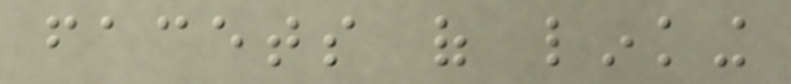facets of linking
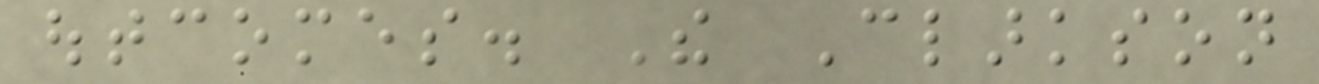outcomes. The Clarkson
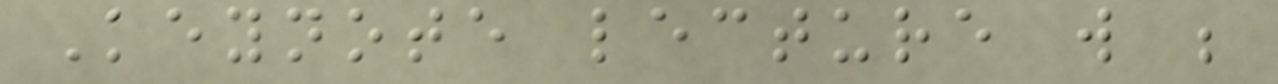Keynote lecture will be
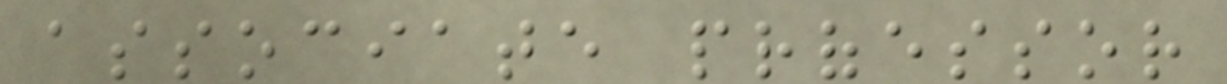associate professor
